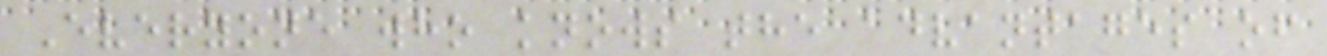Everyone who knows the advantages of
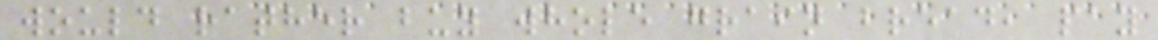would rather buy whole grain bread, pay
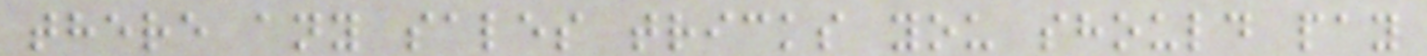there any sales tricks you should pay
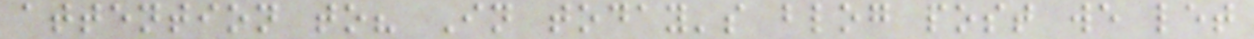attention to? In today's blog post we let
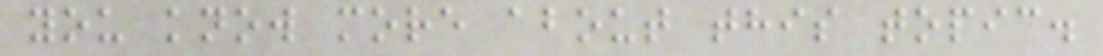you know more about this topic.
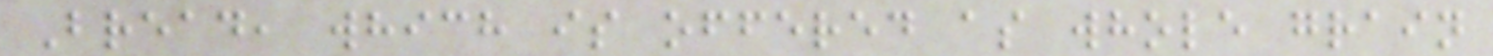Bread, which is offered as whole grain
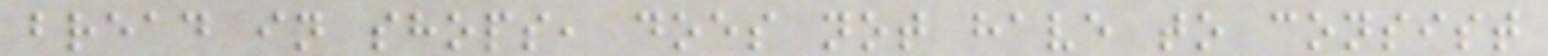bread in shops, does not have to consist
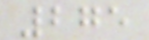275
